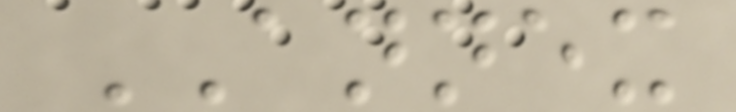ANNEX
